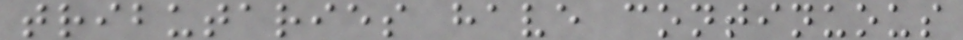tributaries have continuous
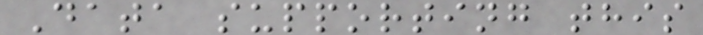Data supporting this
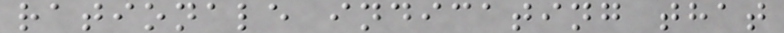rationale indicating that
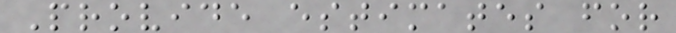Provide estimates for
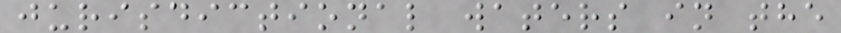jurisdictional waters in the
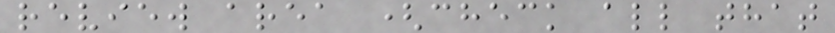review area (check all that
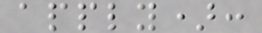apply):
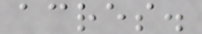acres.
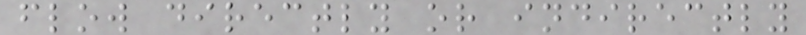flow directly or indirectly
